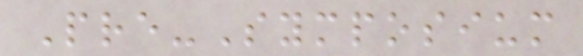Pre-Symposium
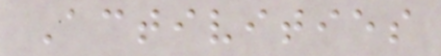Activities
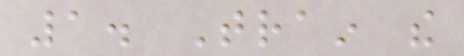1. Train the
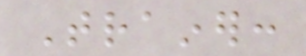Trainer:
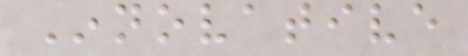Innovative
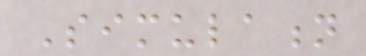Simulation
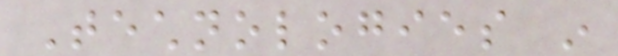Technologies in
